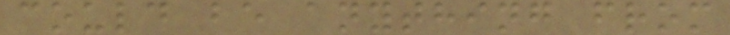could be anything from
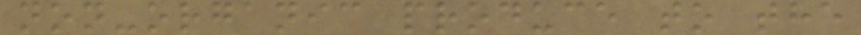non-organic produce to the
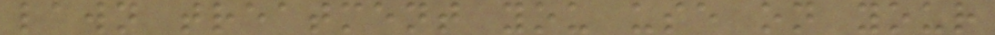lawn treatment you use on your
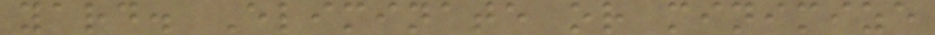yard. Eliminate or minimize
